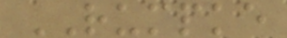RUMPKE
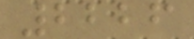2226
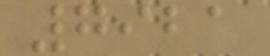7921
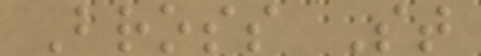Bross St
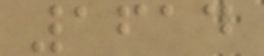1614
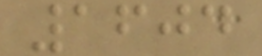1604
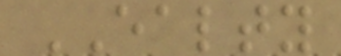EALTY
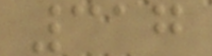317
